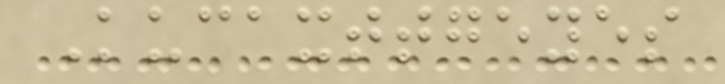Kucaxttgeyes
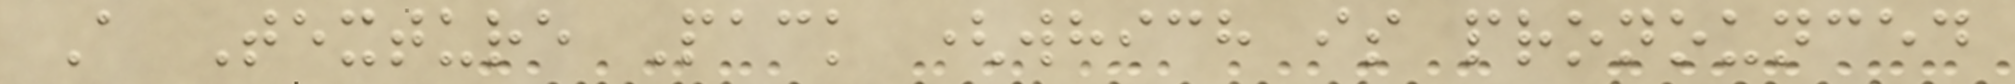A Texture Pack (which is pronounced
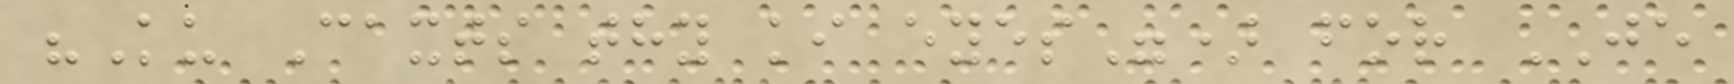"Ku Caxts thy ki eyes") for JE
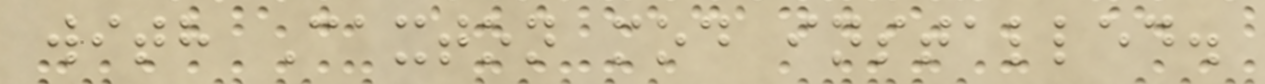with Caxton mod installed.
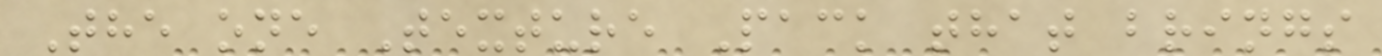The one Texture Pack that brings
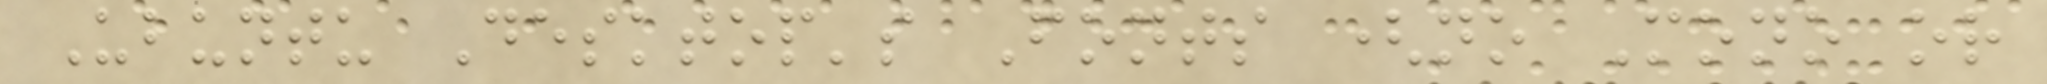Ubuntu Desktop's Fonts (no Mono or
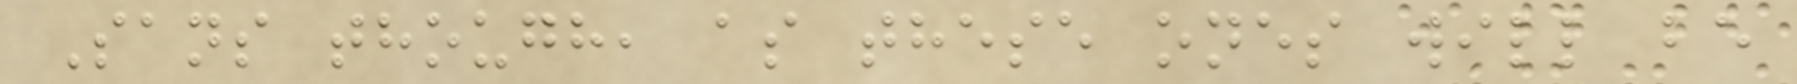Sans though, as these ones will be
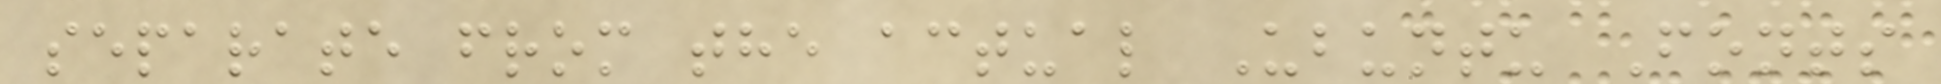separate from the actual Ubuntu Fonts
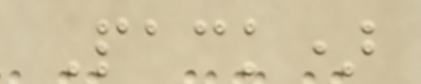Pack)
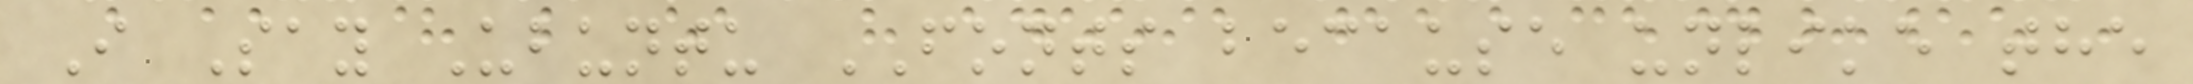I Say Ubuntu FONTS because unlike the
